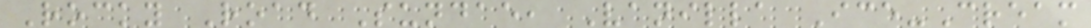Rocky Road Sundae, Vanilla Ice-Cream
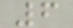6
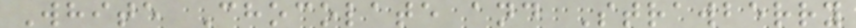White Chocolate and Strawberry
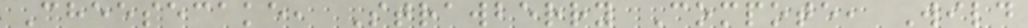Cheesecake, Strawberry Compote, Wild
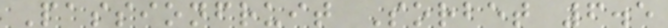Passionfruit Sorbet 6.5
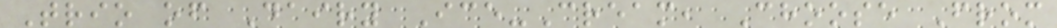Trio of Dairy Ice-Cream, Choose From
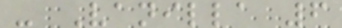- Vanilla 6
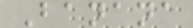Banana
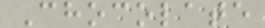Chocolate
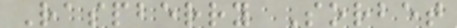Raspberry Sorbet
